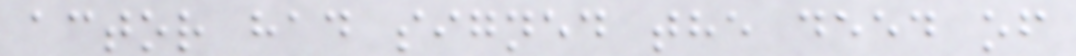actor had signed the deed of
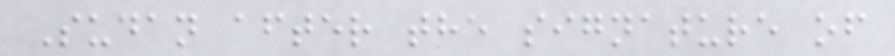Sudan after the signature of
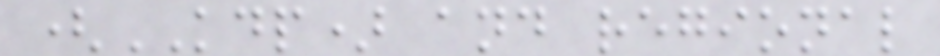(KDP) and regional
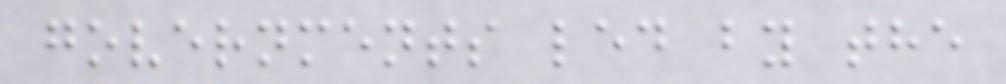governments led by the
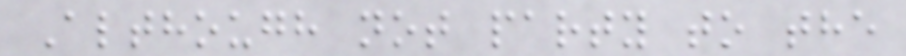Although not party to the
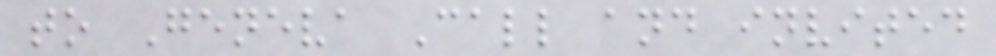to Geneva Call and invited
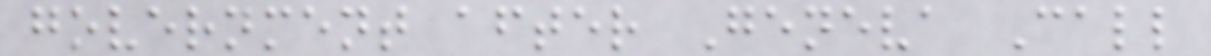government after Geneva Call
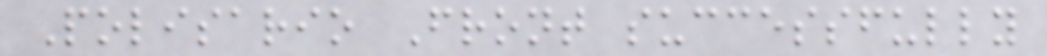Polisario Front successfully
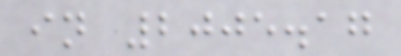in 2005.17
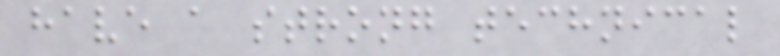have a strong technical
